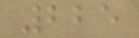225
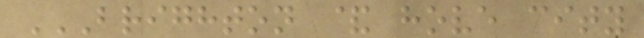BRIGHTON & HOVE CITY
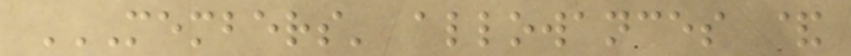MEMBERS' ALLOWANCES &
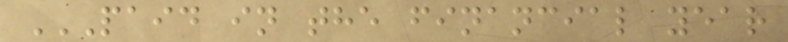PAID IN THE FINANCIAL YEAR
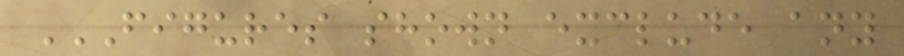FIGURES SHOWN EXCLUDE ANY
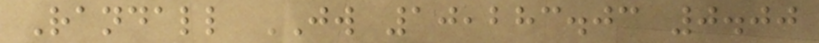Randall JW 10,283.03 0.00
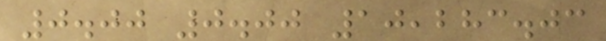0.00 0.00 10,283.03
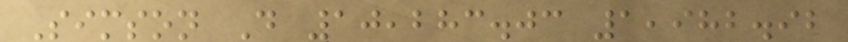Simson D 10,283.03 1,982.92
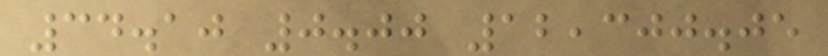34.10 0.00 12,300.05
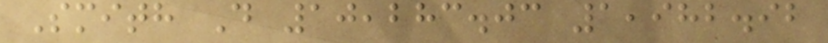Smith D 10,283.03 1,982.92
